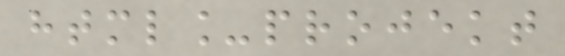html_projekt
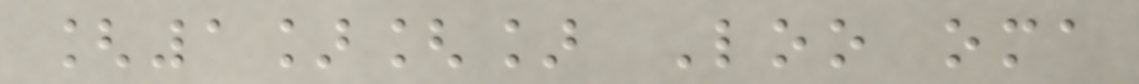[1][] Loo oma
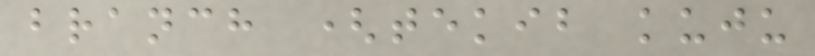branch (tekib kuju
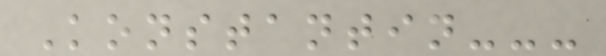Konstantin---
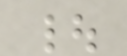|
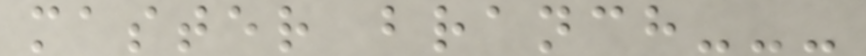master branch---
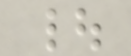|
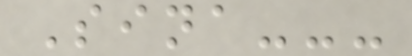Sina---
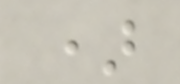)
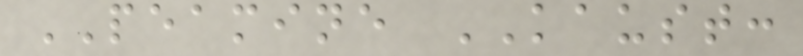PEAMINE KAUST:
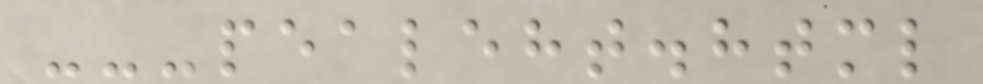---pealeht.html
